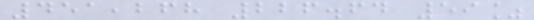451,268 226.64 59%
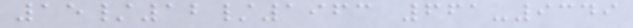15/12/1963 661-9349
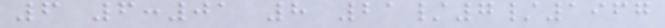6 6:01 8 21/7/1967
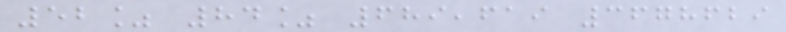52% 84% 689,619 3678629
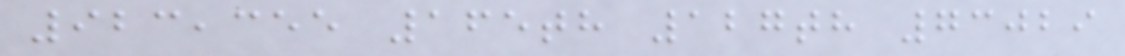923,355 165th 127th 73029
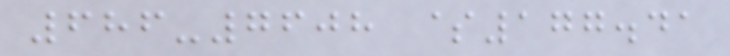686-7608 $177.41
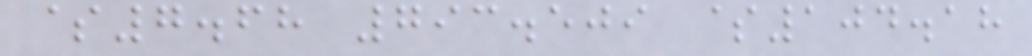$7.68 793.509 $104.18
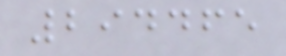294465
